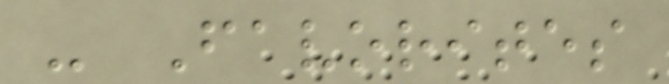- Favorites
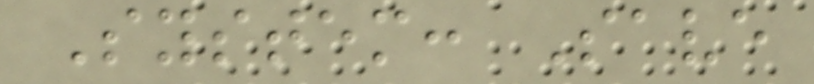System: Save
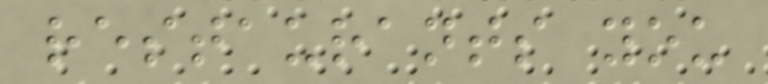restaurants you
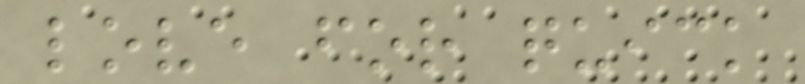love for quick
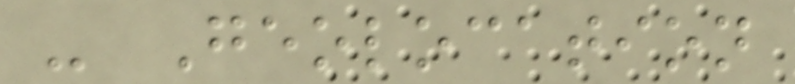- Geolocation
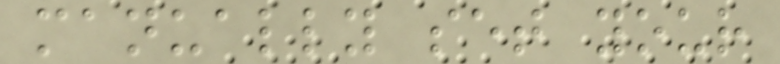manually set your
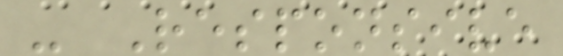- Responsive
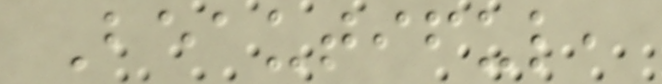Beautiful,
